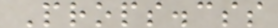Props.css
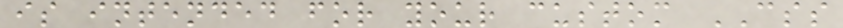is intended for your custom CSS
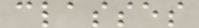classes
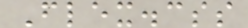Flex.css
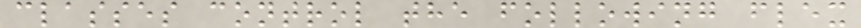classes control the following flex
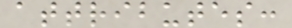attributes:
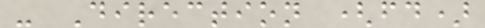- Direction (fd)
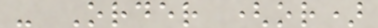- Order (or)
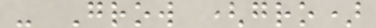- Grow (gro)
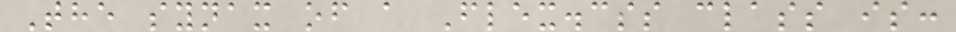The synax of a Flex.css class is:
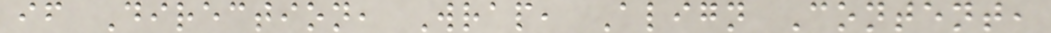if Direction, Wrap, Align Content,
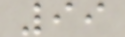99
